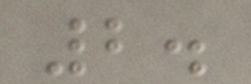2.
